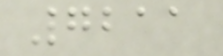7211
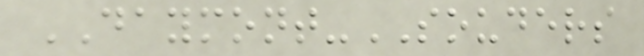DAYMONT-SOUDERS
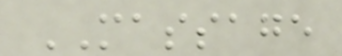MASSAGE
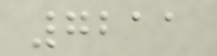7211
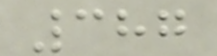387
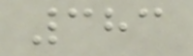383
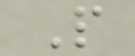P
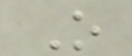O
